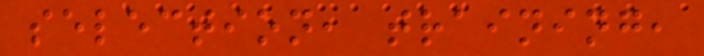selection, training,
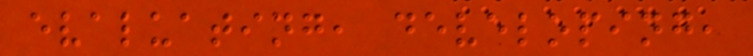evaluating, developing,
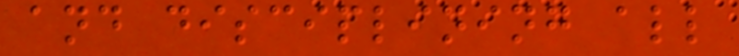and disciplining all
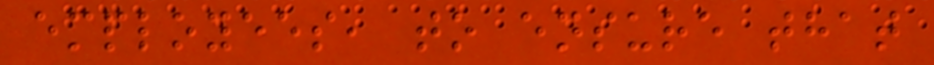employees, to ensure that
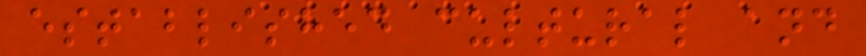established cultural and
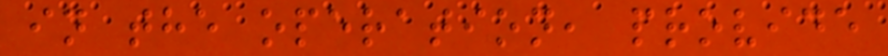in the operation, provide
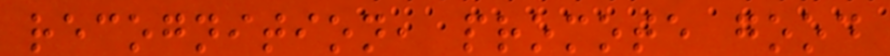recognition, promote good
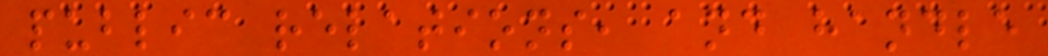public relations, and handle
